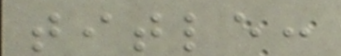title:
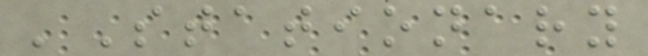'Stationary
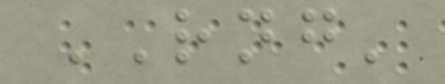RNG'
